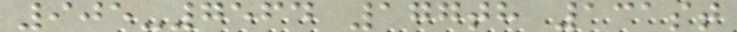905-7564 177th 131st
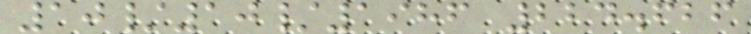10/10/1986 224.626
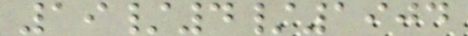19/4/1904
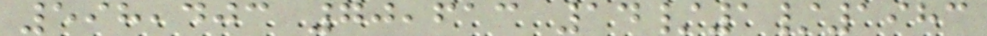598,403 70,613 14/1/1983
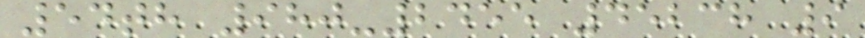54th 980-2455 45238 9
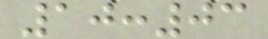10:03
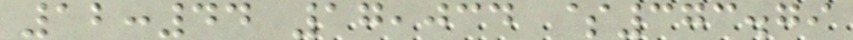12:44 17,034 $373.79
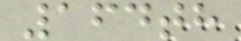164th
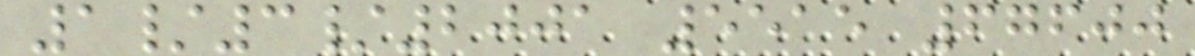1/3/2001 5515 67600
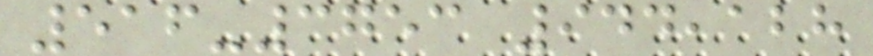516-3753 944,128
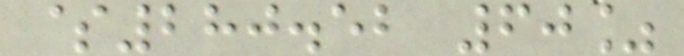$280.52 60%
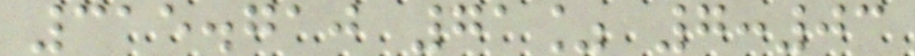315.710 71% 7:03
